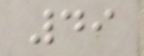49
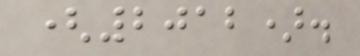(2012).
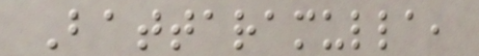Battaramulla,
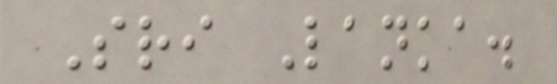Sri Lanka.
